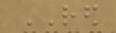RED
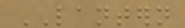LANTERN
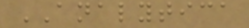ANALYTICA
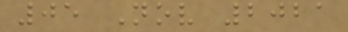05 Nov 2021
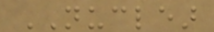NUCLEAR
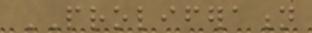PROLIFERATION
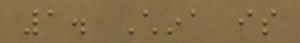1. China is
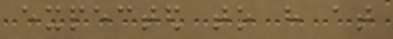expected to have at
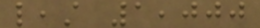least 1,000
